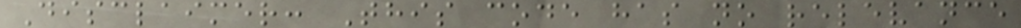Disclaimer: This code has no relevance
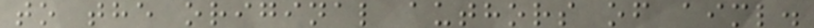to the original authors of aiml.
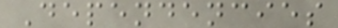Dependencies
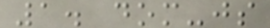1. dom-js
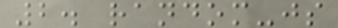2. random-js
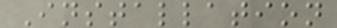Installation
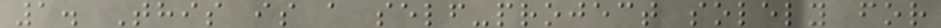1. This is a self-project solely for
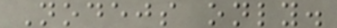Nodejs only.
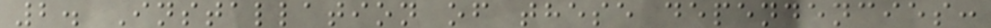2. Installation of these dependencies:
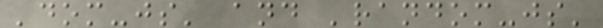'dom-js' and 'random-js'
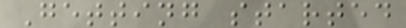Getting started
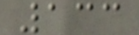133
